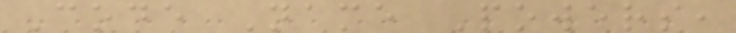Code Name Powers,
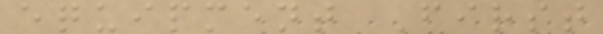equipment First
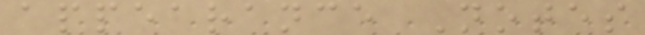appearance Notes
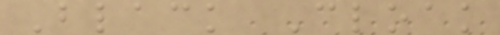Black Cloak
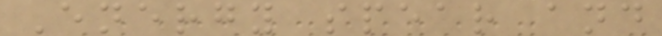Energy spear and
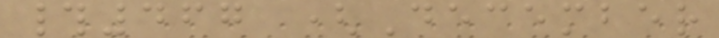#467 (December
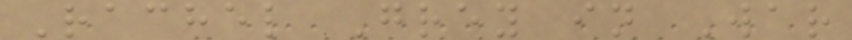Rachel Grey in War
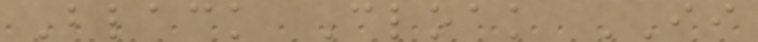Black Cloak II
